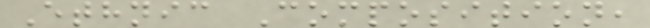Ethnic Composition,
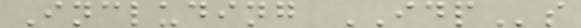Including IDPs
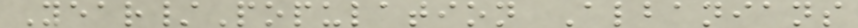Year/Population Albanians
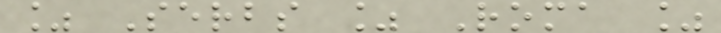% Serbs % Roma %
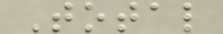Total
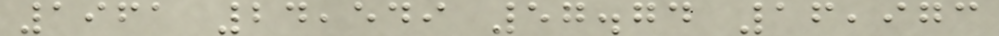1961 24,549 57.74 16,973
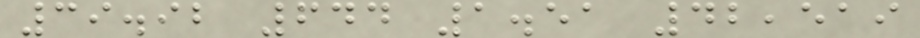39.92 644 1.51 42,519
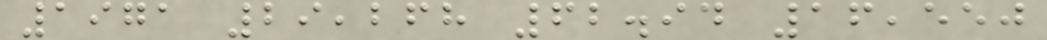1971 29,268 62.94 16,550
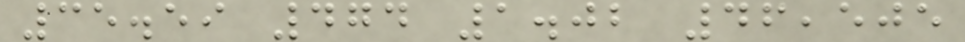35.59 474 1.02 46,505
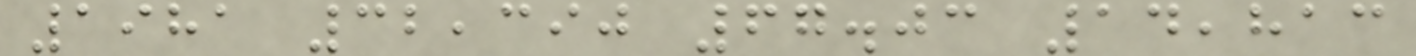1981 32,390 67.03 14,813
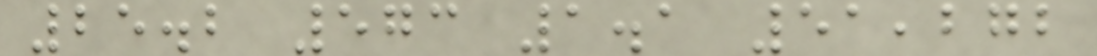25.2 573 1.1 51,272
